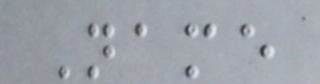Name
